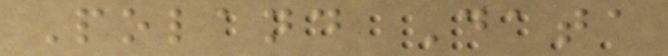Poland Data
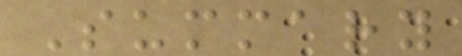Summary
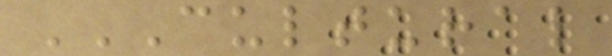CULTURAL
